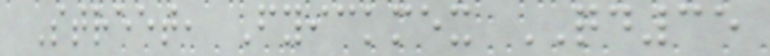Street, Fyickmex QD35
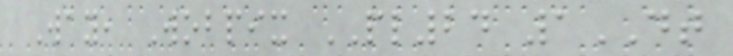Way, Wobpix PL24 1DT
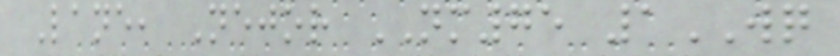Lane, Nejor NM75 1WQ
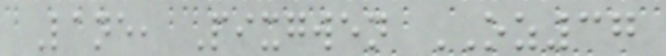Lane, Pixgwen OZ37
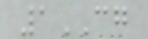1CG
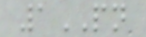1PN
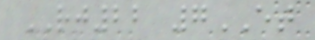RJ22 7ET
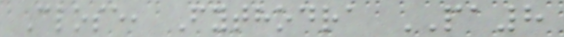Close, Fythodra PA8
